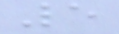5
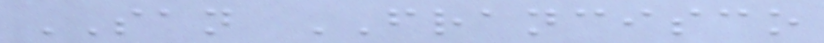SAN FRANCISCO
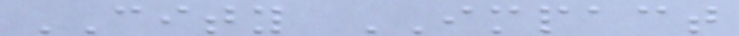CITY IMPACT
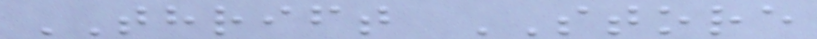THRIFT STORE
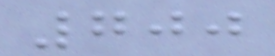700
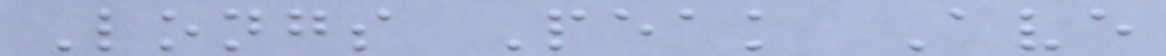Longs Peak Ave
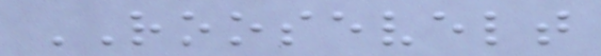ROOSEVELT
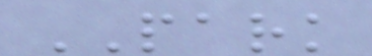PARK
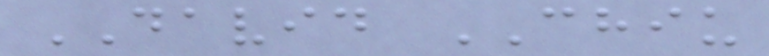DAVID CHIU
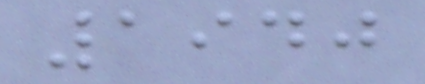1940
